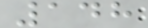148
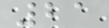21
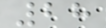28
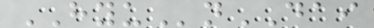HYUnDAI
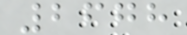2678
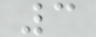3
